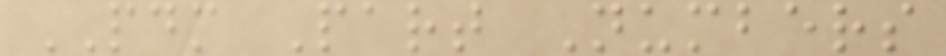PDM Part Numbers
